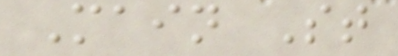Main St
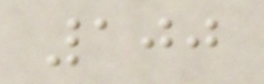100
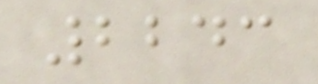2243
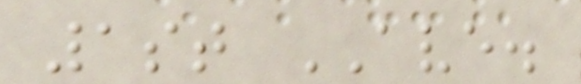1st AVE.
